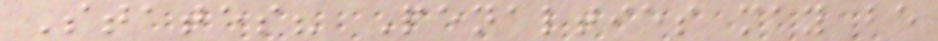States? Penalties may be
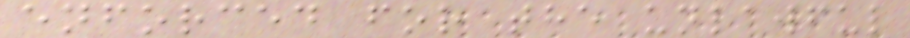enforced for the unlawful
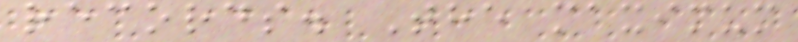records. The maximum
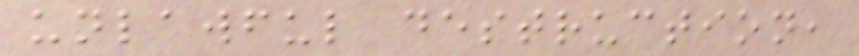unlawful destruction,
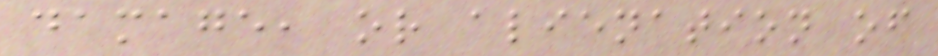damage, or alienation of
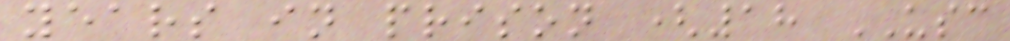years in prison (18 USC
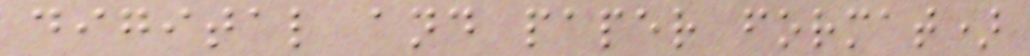digital and paper format)
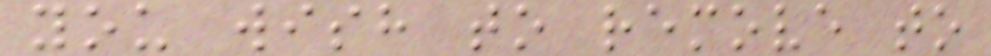you wish to remove to
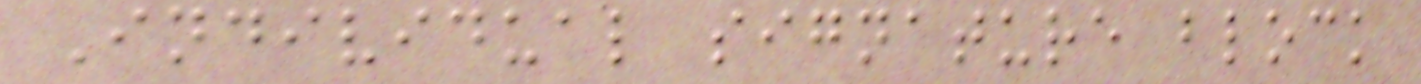Individual signature block
